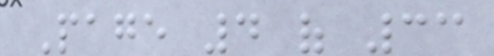Page 4 of 33
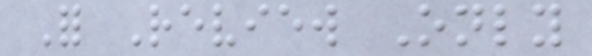For Review Only
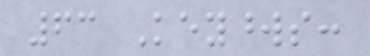63 Keywords:
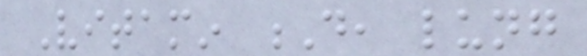Vitamin D, lung
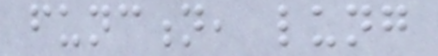function, lung
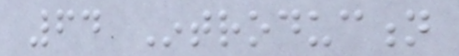64 Introduction
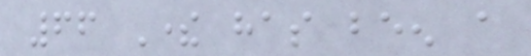66 There has been a
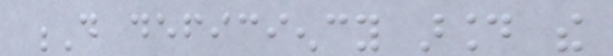D deficiency around the
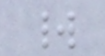world
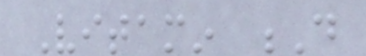Vitamin D
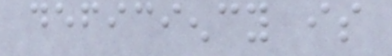deficiency is
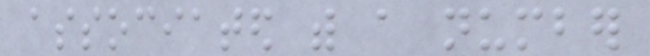associated with a number
